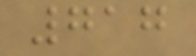717
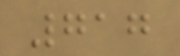717
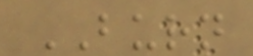BURN
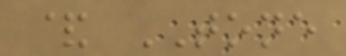& TONE
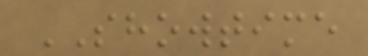SHOWTIME
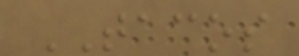TACOS
